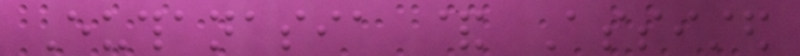Euthanasia & Assisted
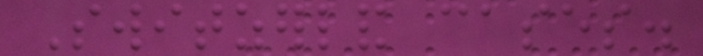Switzerland cases.
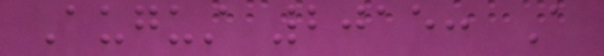August 2015: A
